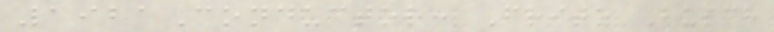1921Conductor: Fritz Busch
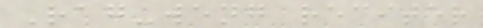Rag-weng reciter
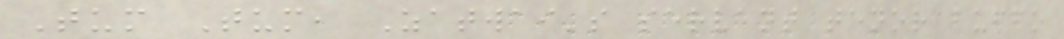Tum Tum, Zatwai's servant tenor buffo
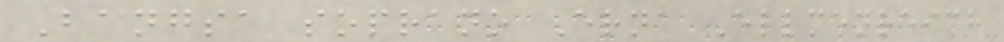Bangsa soprano Erna Ellmenreich
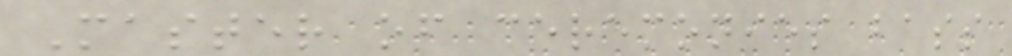Master of ceremonies bass
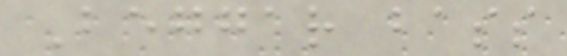Beggar bass
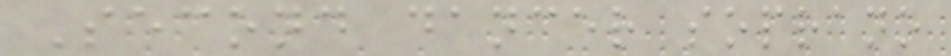Second dancer soprano
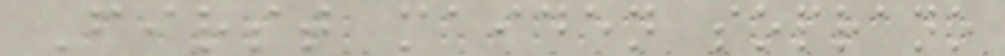First maiden soprano
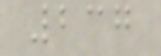237
